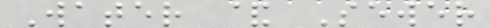Water & Sewer
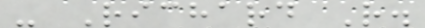- Richard R.
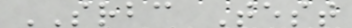SRBC Test
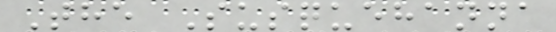The Susquehanna
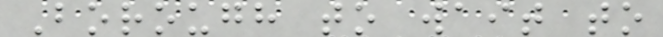Borough to wait to
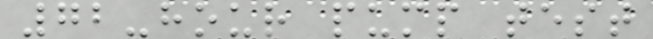72-hour pump test
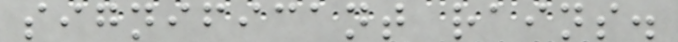significant rains.
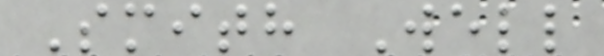Smith Well
